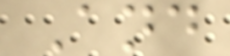And
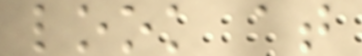look at
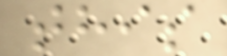this
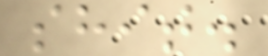shit.
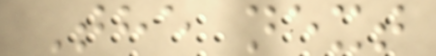The next
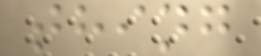thing
